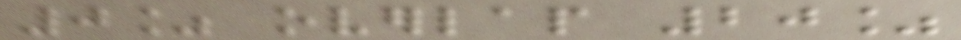0% overlap 20%
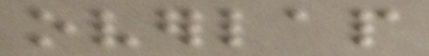overlap
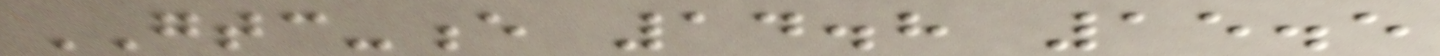GTC-e 14.8 15.5
